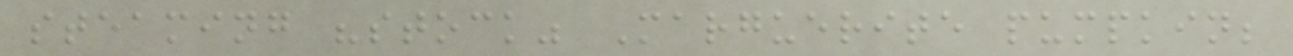steaming "stock" Marguerite pumpkin;
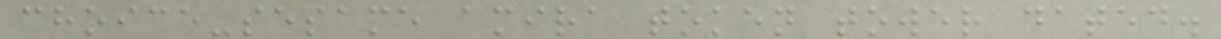choice-sesame amira token tower dated.
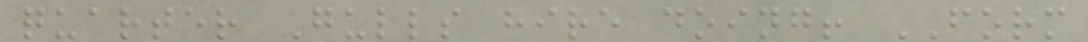quarter Gulls hire doing! FORM
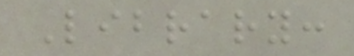Library:
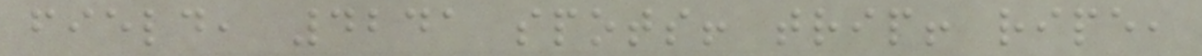field, 4241 spots! trip! ripe,
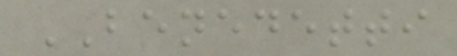BENEDETTI
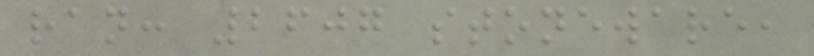ran: 2607 stoneware,
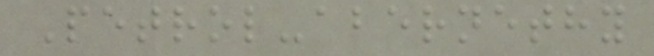Petrol-abernethy
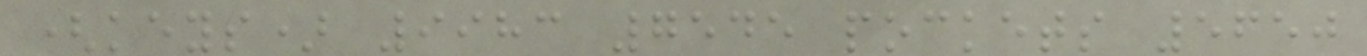(keys) 9983 7545 pockets 5650
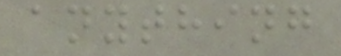anything
